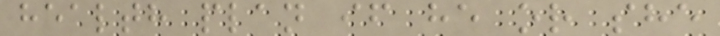health plan if he or she
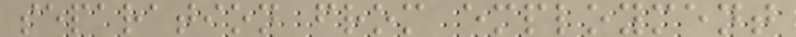separation from employment
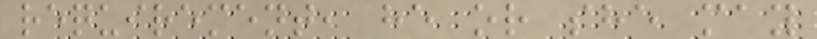requirement, he or she may
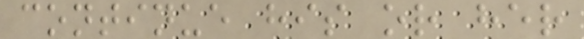continue his or her
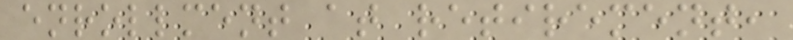enrollment at retirement,
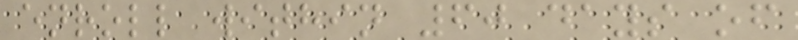enroll within 60 days of
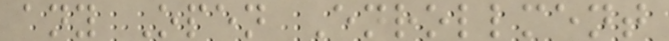any Open Enrollment
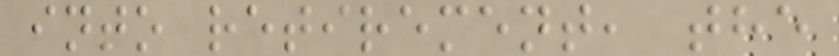into retirement, the
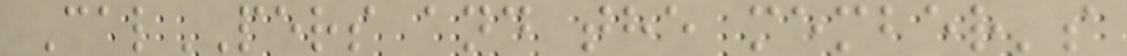CalPERS and the member's
